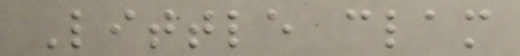Little clam
